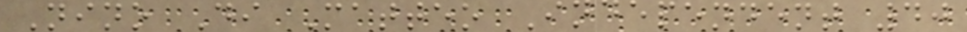Nino Di Matteo Independent 40
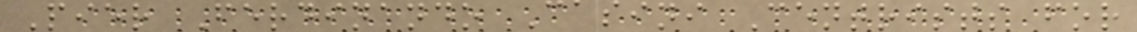Pier Ferdinando Casini Centrists for
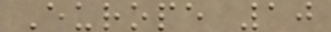Europe 10
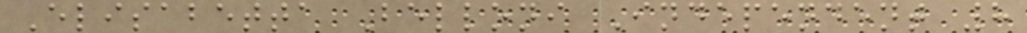Elisabetta Belloni Independent 8
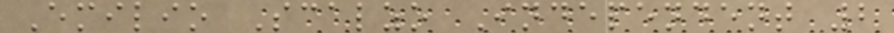Emilio Scalzo Independent 2
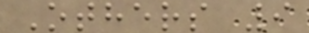Others 9
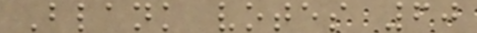Blank votes 60
